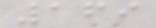169
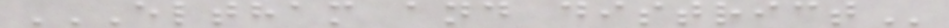ELTHAM AND DISTRICT
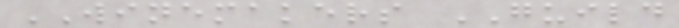WINEMAKERS GUILD
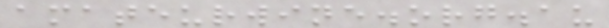amateurwine.org.au
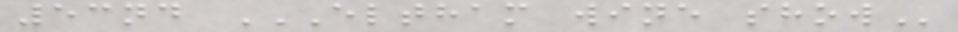53nd ELTHAM WINE SHOW
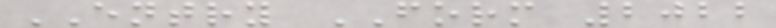ENTRY FORM 2022
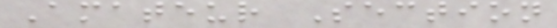Amateur Section
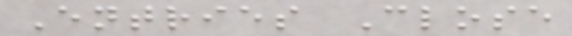Entries Close
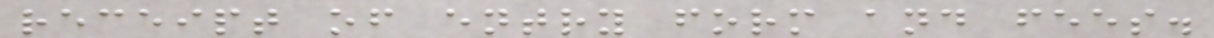receipt of entry form and fees.
